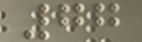77
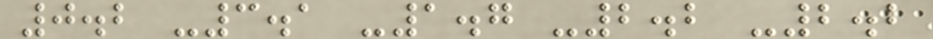0.2 -3.1 -1.7 -2.2 -2.2
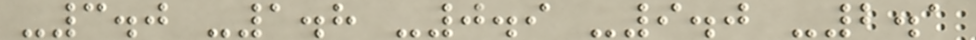-3.0 -1.8 -0.9 -9.0 -2.1
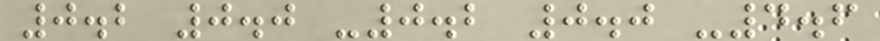0.2 0.0 -0.2 0.0 -4.6
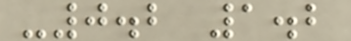-0.2 1.2
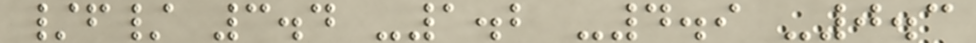/f/ 3.4 -1.2 -4.9 -0.3
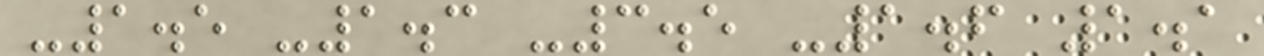-1.5 -1.3 -3.5 -1.6 1.1
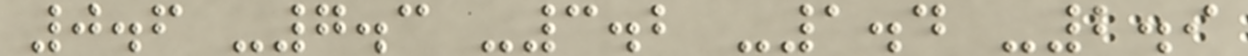0.6 -7.3 -3.2 -1.4 -2.9
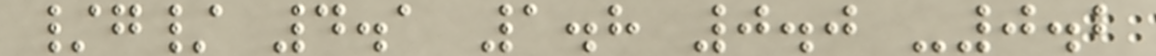/g/ 4.1 1.8 0.0 -0.2
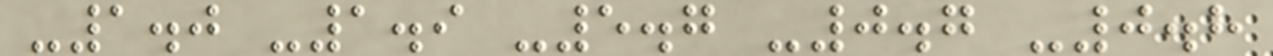-1.0 -1.9 -5.7 -0.7 -0.8
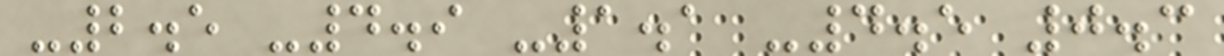-2.5 -4.9 -1.1 -4.5 0.3
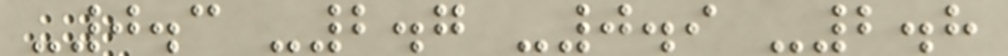-0.3 -2.7 -0.9 -2.8
